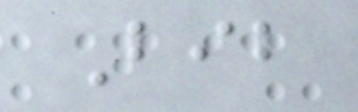Bib
